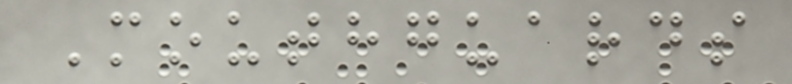Mouthguards
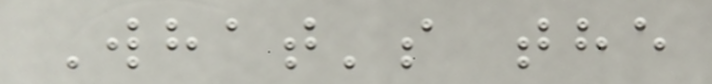What's the
